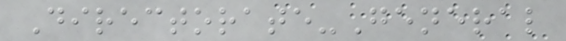Directorate-General
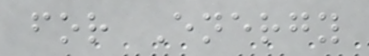for Energy
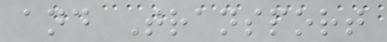and Transport
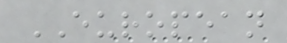EUROPEAN
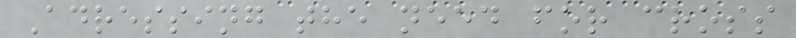Adressing the need for cross
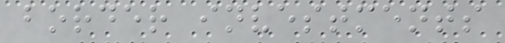border investments
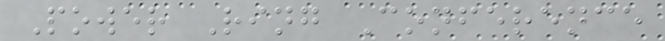Power Ring Conference
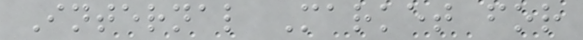Internal Market for
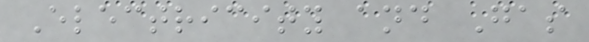Electricity and Gas
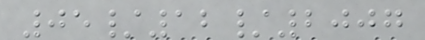05/12/2007
